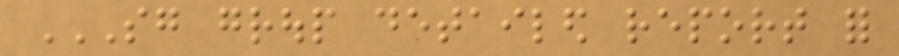SG GROUP DETAILED REPORT FOR
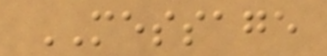MESSAGE
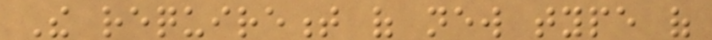The requirement of new type of
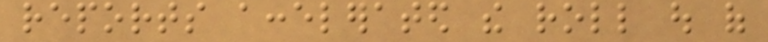reports accelerated the roll out of
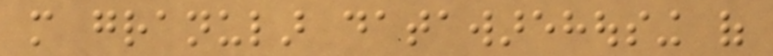more granular datawarehousing of
